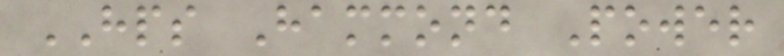HPS Hammond Power
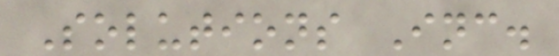Solutions Inc.
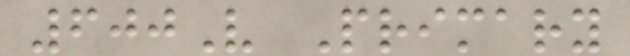600V Primary
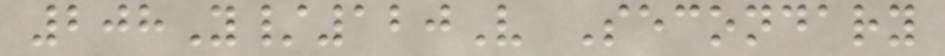208Y/120V Secondary
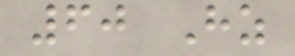60 Hz
